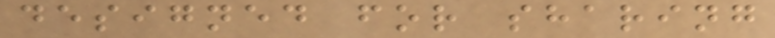designed for sharing
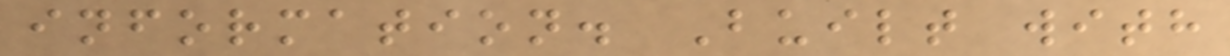information. Built with
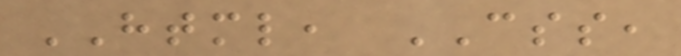HTML, CSS,
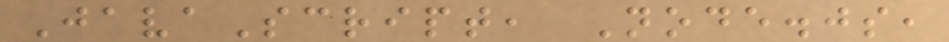JavaScript, Node.js,
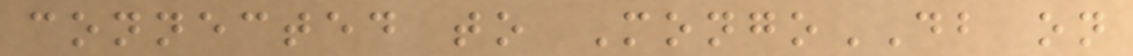connected to MongoDB on
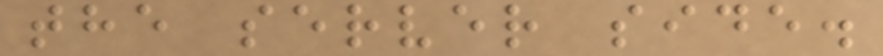the server side.
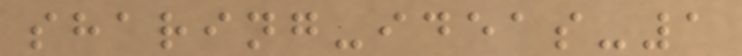sharing-ideas-1
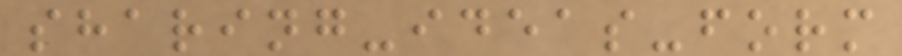sharing-ideas-form
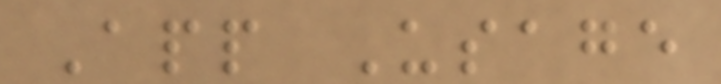App Usage
